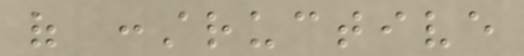of constructive
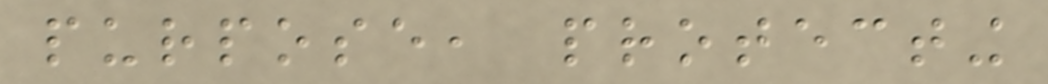purpose, protecting
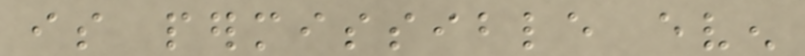is permissible even
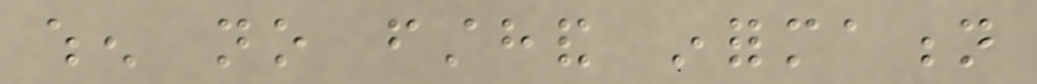when no firsthand information
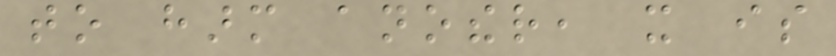to harm another, it is
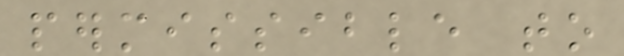permissible to
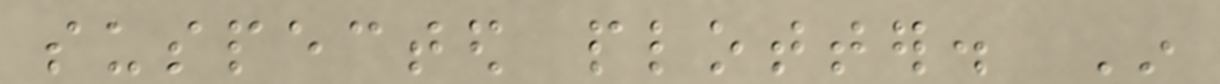suspected plotter. In
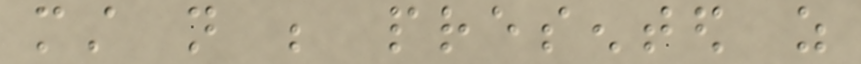must not be presented as
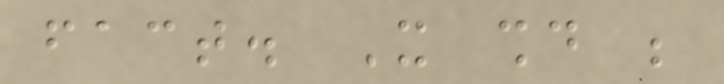fact. It should be
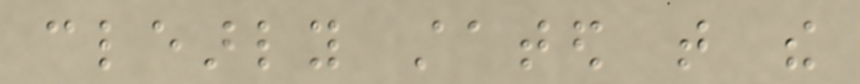clearly stated that the
